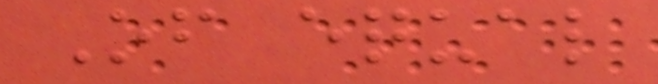Of equal
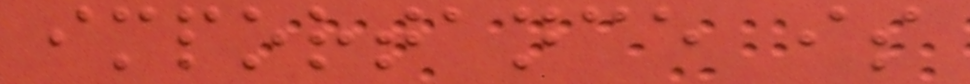importance is
